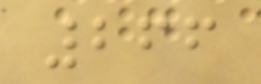266
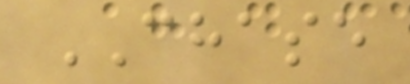CHASE
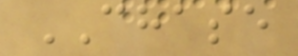CHASE
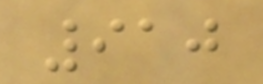910
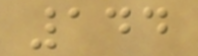144
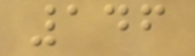146
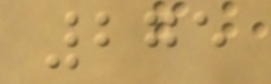275
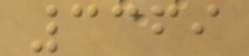3369
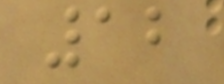12
